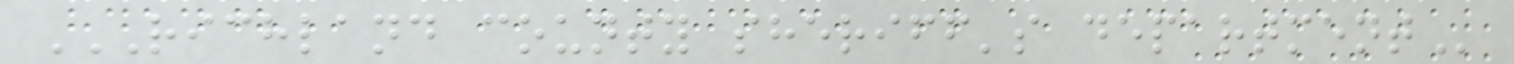RICHLAND COUNTY SHERIFF'S DEPARTMENT
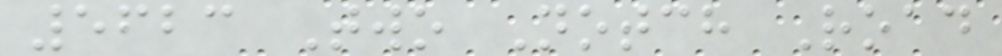5623 Two Notch Road
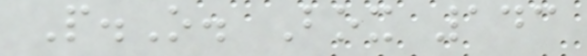P.O. Box 143
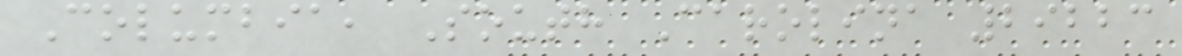Columbia, South Carolina 29223
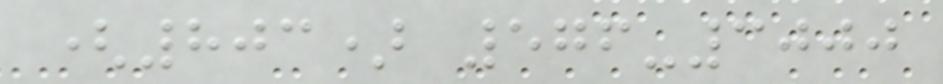(803) 576-3000
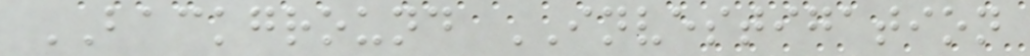BACKGROUND INVESTIGATION
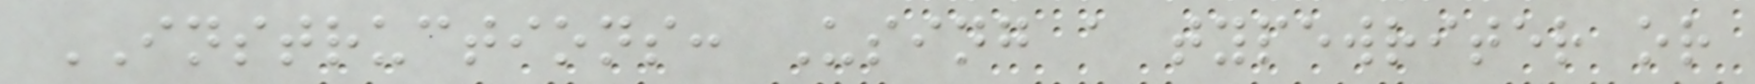INSTRUCTIONS: Using a typewriter or
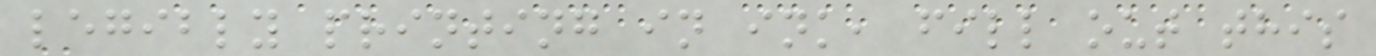legibly printing in ink, fill out this
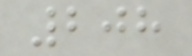208
